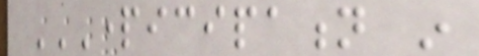PARTICIPATION IN
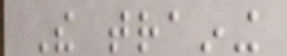The training
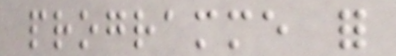programme for
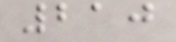210
